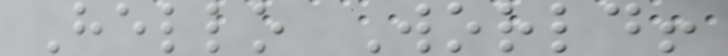Hello World!
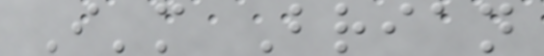I'm Brian
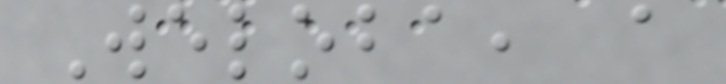Weloba, a
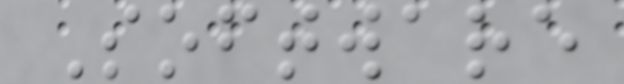Software
